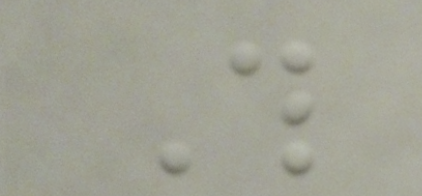This
